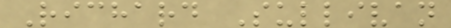Richard Sullivan
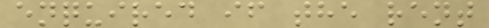enquired if the rent
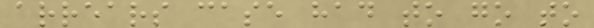arrears case had to go to
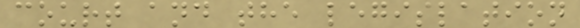court and the legislation
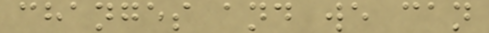changes and we can
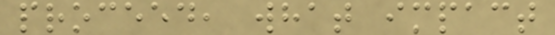proceed, what impact
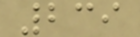239
